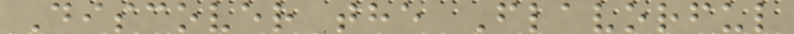Discover the Flavorful
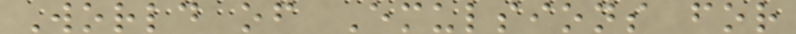World of Emulsions for
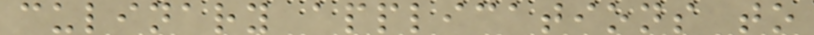culinary applications to
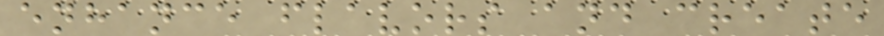enhance flavors and create
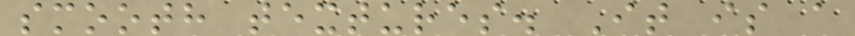smooth textures. It is a
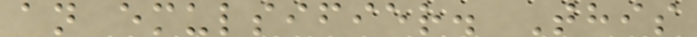an emulsifier. This
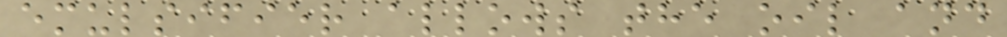emulsifier allows the oil and
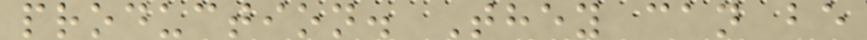production. They can be
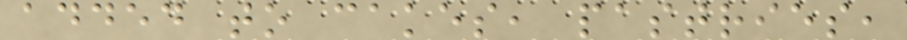added to cakes, pastries,
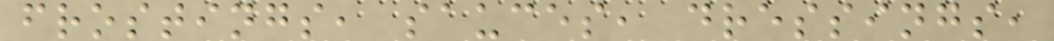frostings, sauces, dressings,
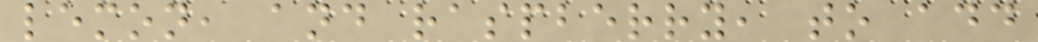lemon, and raspberry, to add
